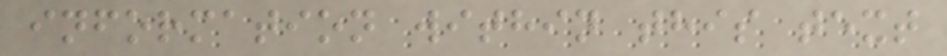information within this text
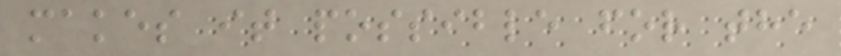makes it possible for the
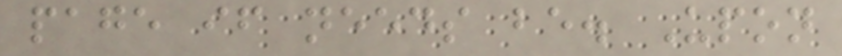page if needs be. Upon
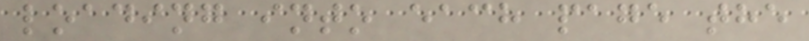loading into each page the
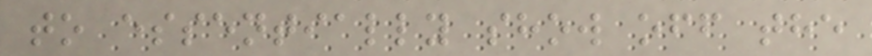to essentially show off the
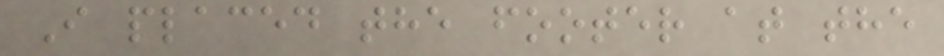I placed the footer at the
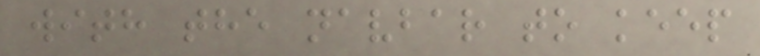with the navbar to keep
